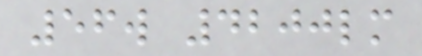56w 4200lm
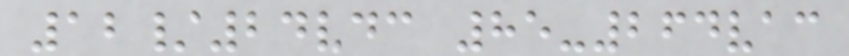12/24vdc 85-264vac
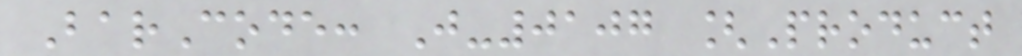BarCode: J-0107 [Product
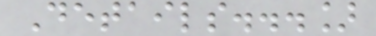Details...]
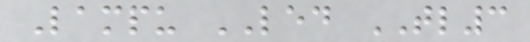Lampu LED TL3
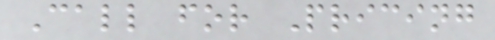Call for Pricing
